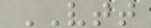VTT
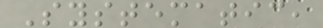Systematic,
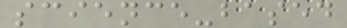science-based
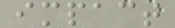impact
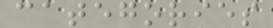categories
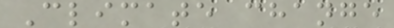Climate change
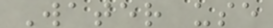Water use
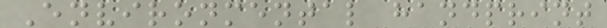Environmental handprint
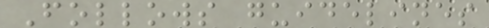Follows guidelines
